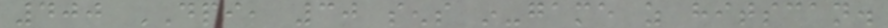400 DPI, 30 sens in-game as hitscan.
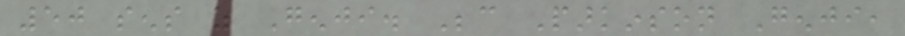50 sens as Genji. Because Parkinson Genji,
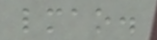lmao.
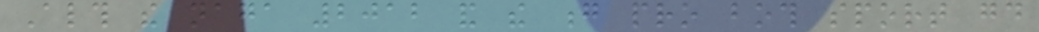Although the naga 2012 and the g pro both sport good
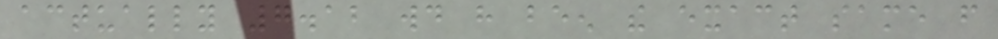actually 7.12 would have been the exact same from
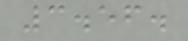3.56.
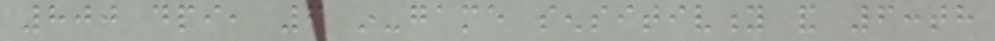800 dpi, 6 in-game sensitivity and 6:th
